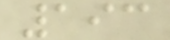193
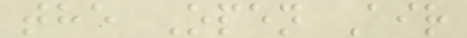the Open Air
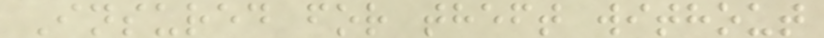Insured for theft without
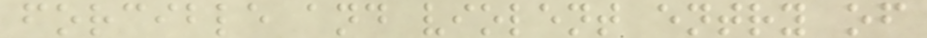forcible and violent entry of
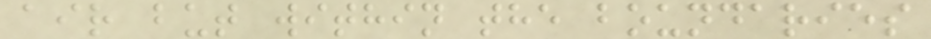air but within the boundaries
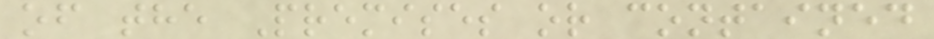of the Premises or contained
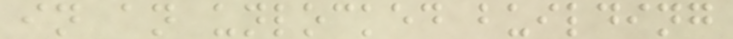in an unlocked building
